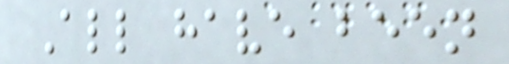All have been
